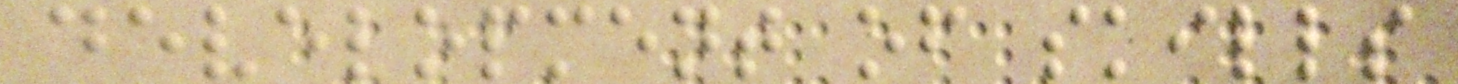development of skills
